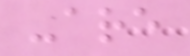-are
